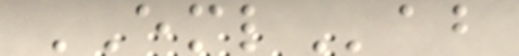EMLab
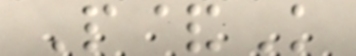P&K
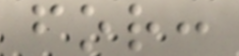for:
